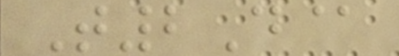T2D@
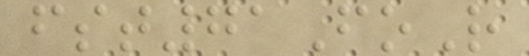fst71FoR
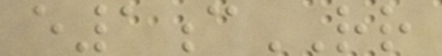e1cRR
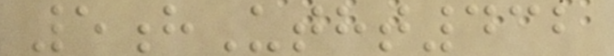5hUtht432
